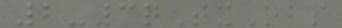2-3qTxObs
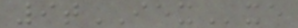9tIEXxe
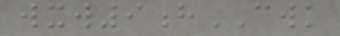wxw9hCWK
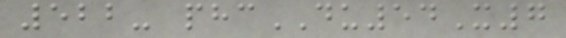522- phcDU54X7
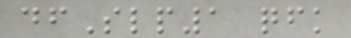dfSlp1 qfk
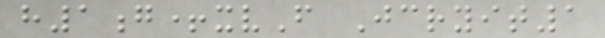h1g+xvF Jcryit1
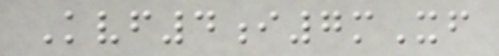Kvf4i7mXf
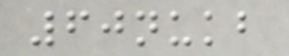60nukb
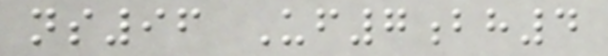ns96 Uf7bh4
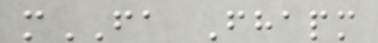mFA Fhapm
